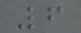6
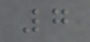7
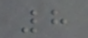8
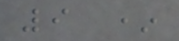9 *
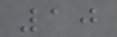10
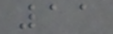11
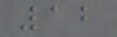12
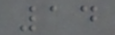14
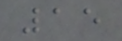15
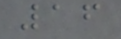16
